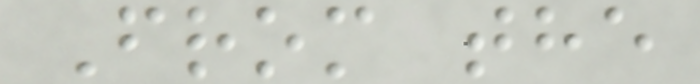From the
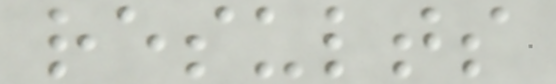results
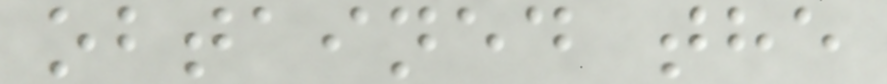obtained the
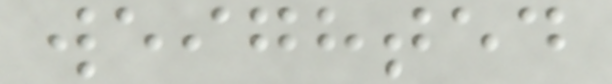weighted
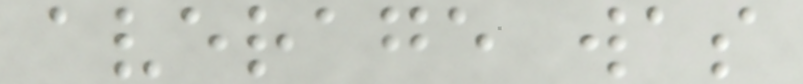average was
